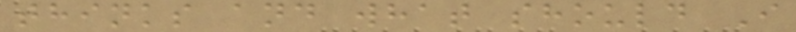thinks and what should I
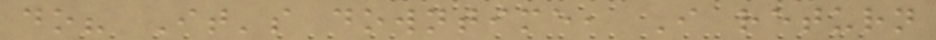do? It's downtime, I return
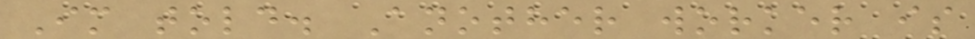Im told. Another worker is
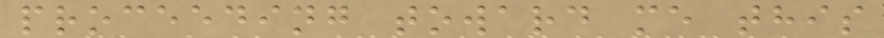proceeding toward me this
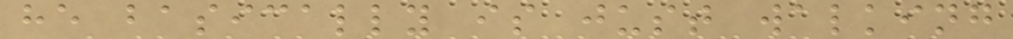he basically is just walking
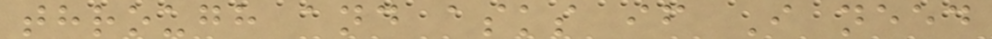through and asks if I need
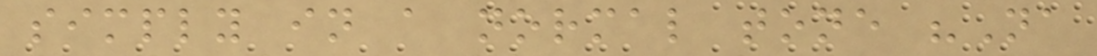simply in a normal tone "Na
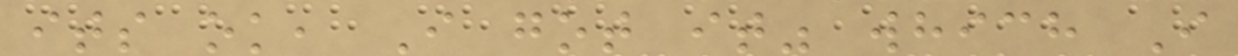its ok, I got it" which I
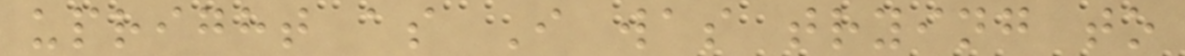upright as I was trying to
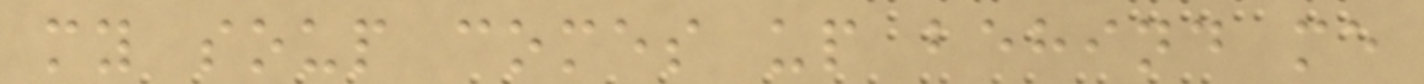my soup comes up behind me
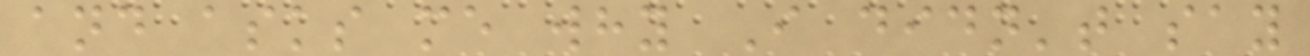and asks me why I didn't say
